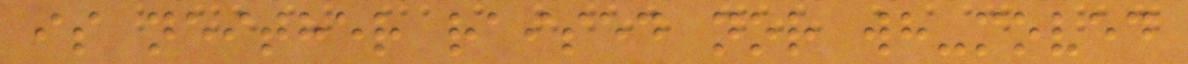is neither raised nor wh-moved
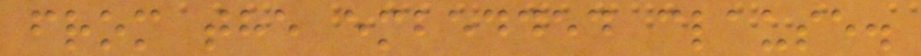from the embedded clause.
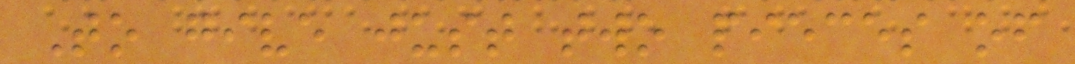To give just two pieces of
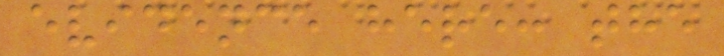evidence here: the
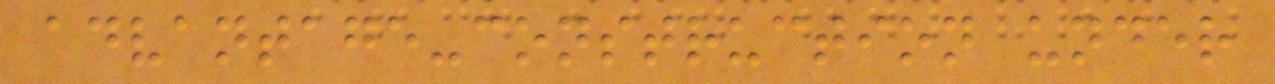advantage-construction under
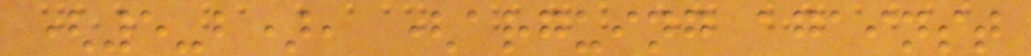(5-b), (arguing against
